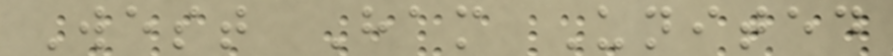West Ham United
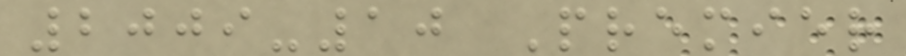2009-10 Premier
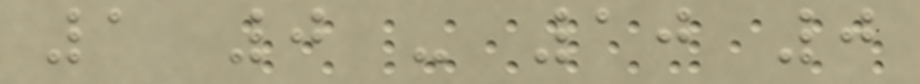1 0 - 10 0
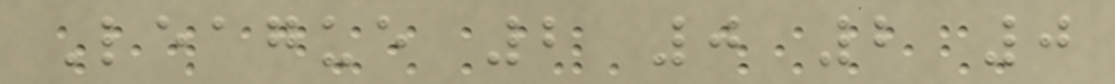League 2 0 2 0
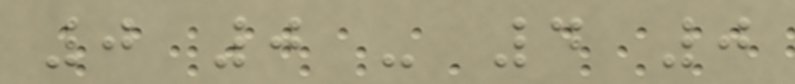0 0 - 4 0
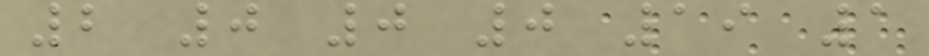2 0 0 0 19 1
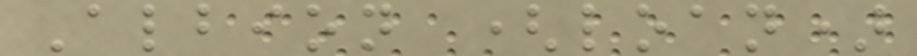Albion (loan)
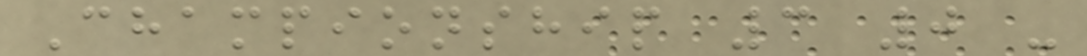Championship 3 0 -
